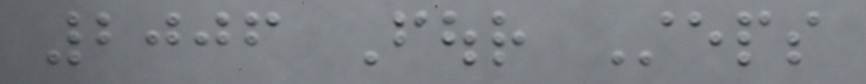2006 Four Steps
